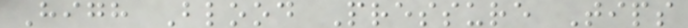High Blood Pressure Tips
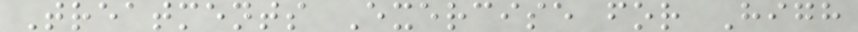Treatments Exercise for High
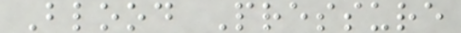Blood Pressure
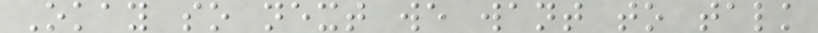Okay so next we want to talk
